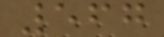567
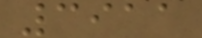3911
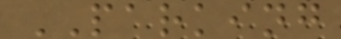PARKING
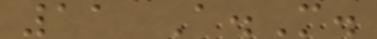11 A.M.
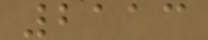2113
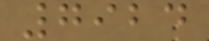7924
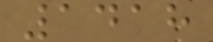1418
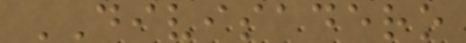DIVISADERO
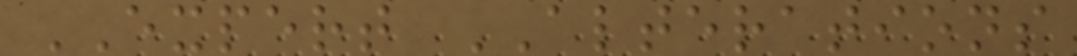EXPERT ALTERATIONS
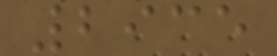2935
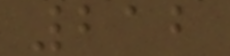212
